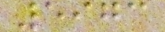5973
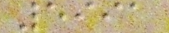5991
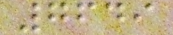7649
